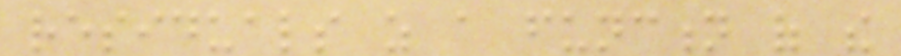residuals as a function of the
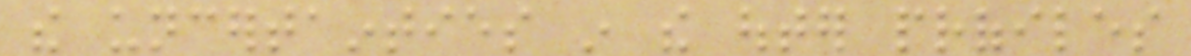the uncertainties in the outer profiles
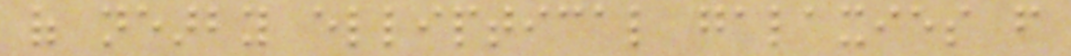of nearby elliptical galaxies from
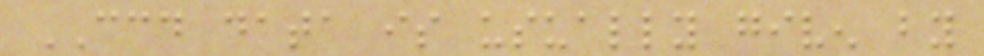CCD data is usually given by
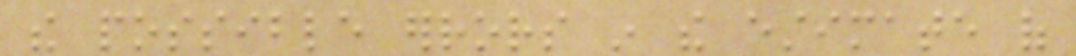the possible errors in the estimate of
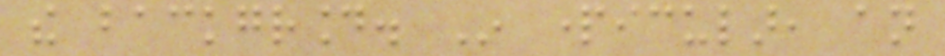the background. In particular, an
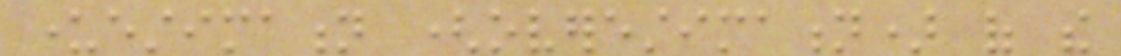underestimation (overestimation) of the
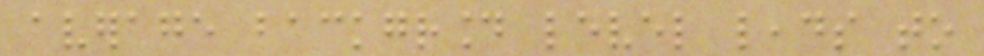average background level leads to
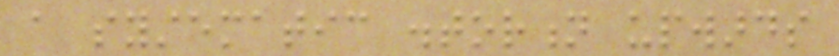a systematic distortion upwards
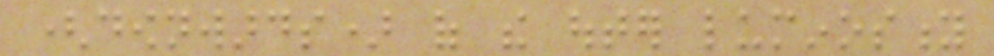(downwards) of the outer luminosity
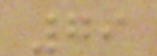79
